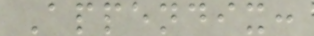Appendix:
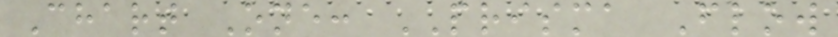Chart One: PRISMA Flow
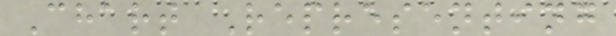Chart Representing
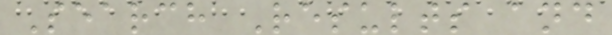Search Results and
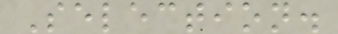Selection.
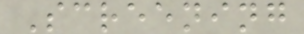Screening
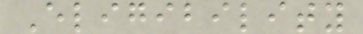Eligibility
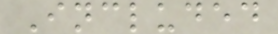Included
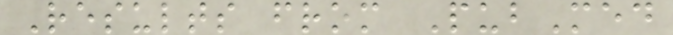Results from PubMed
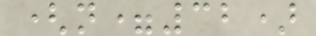(n=32)
